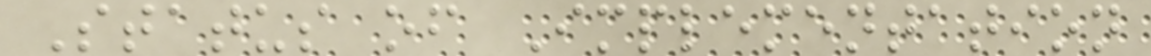Status of Implementation
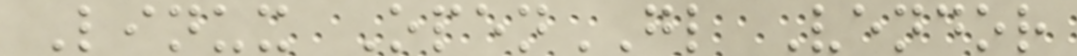Linux OpenGL Vendor
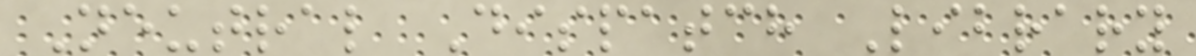Neutral Dispatch Library
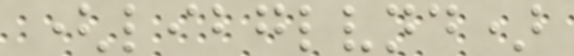(libglvnd)
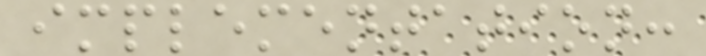implementation:
